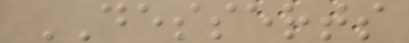DESSERTS
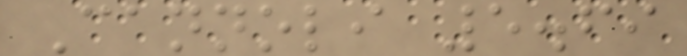Cannoli 5.69
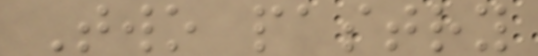Two pastry
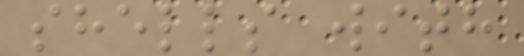shells with
